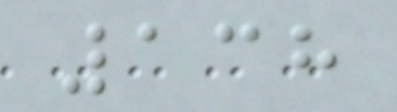138
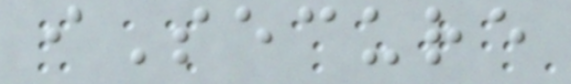iSecure
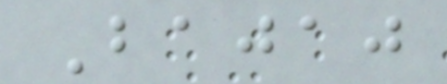Bajaj
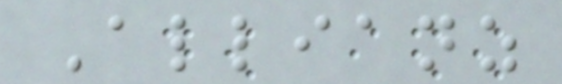Allianz
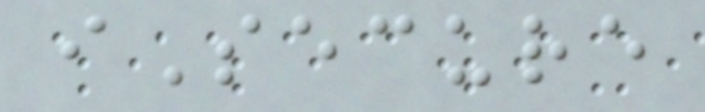iSecure
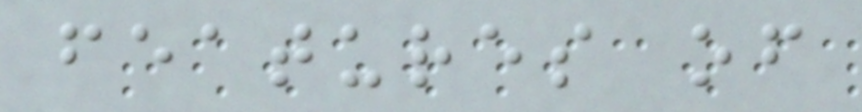features of
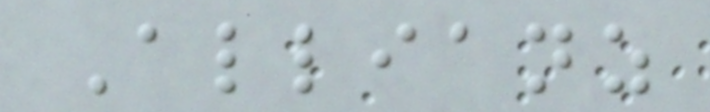Allianz
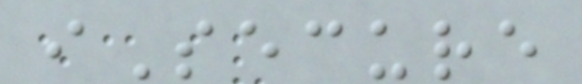iSecure
